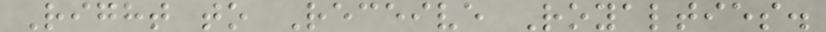Right to Receive Royalties.
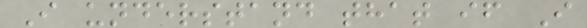I understand that if I
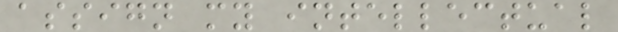assign my intellectual
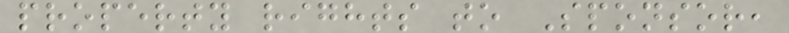property rights to Sponsor,
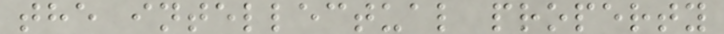the intellectual property
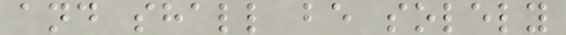and shall be solely
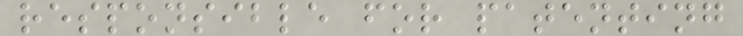responsible for patenting
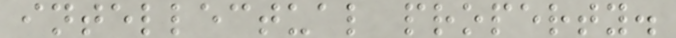intellectual property.
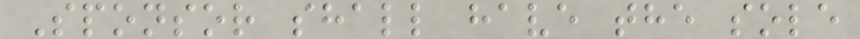Sponsor shall have the sole
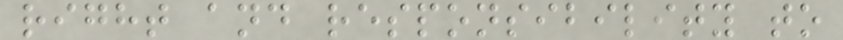right and responsibility to
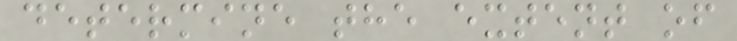determine the extent of
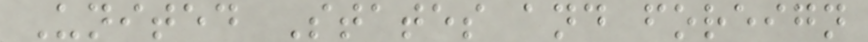United States and foreign
